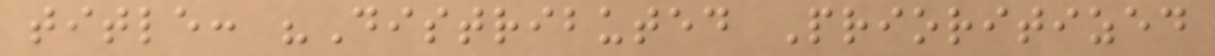title: "Distributed Prioritized
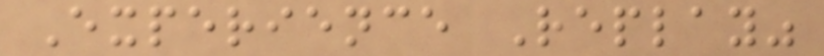Experience Replay"
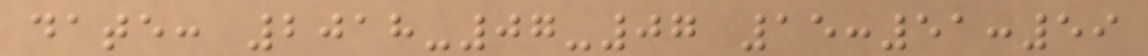date: 2018-07-07 15:51:59
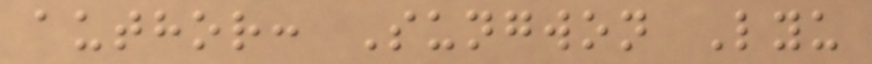author: Sungwon Lyu
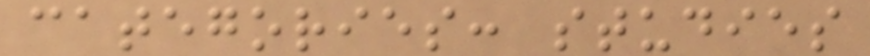categories: studies
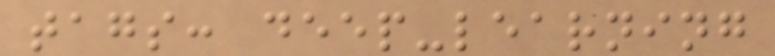tags: deep-learning
